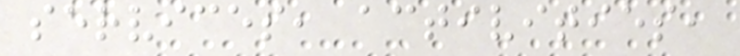services, activities,
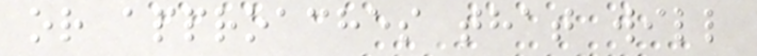or approaches that will
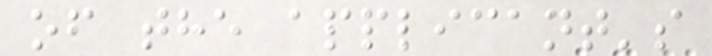of the applicant's
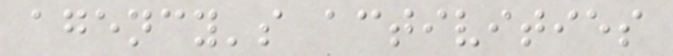agency's activities
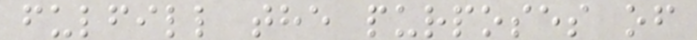fulfill the purposes of
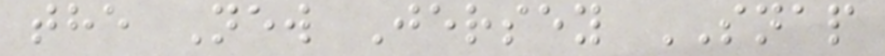the New Jersey SNAP
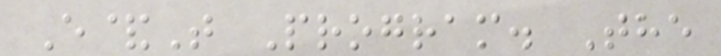E&T Program. The
